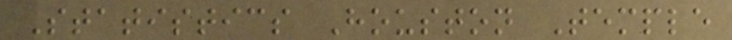Statistics Houston Temple
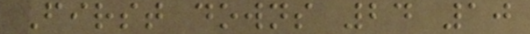First downs 24 10
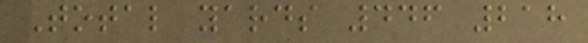Total yards 446 218
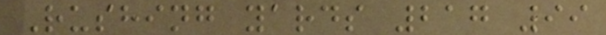Rushing yards 217 99
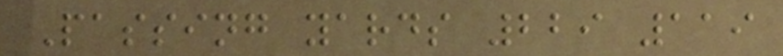Passing yards 229 119
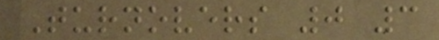Turnovers 0 3
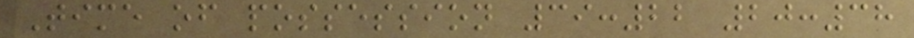Time of possession 39:22 20:38
